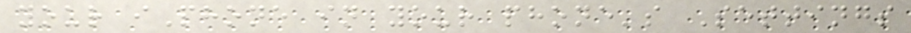your iPhone in your phone's Settings
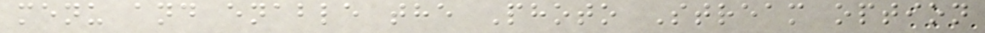menu and enable the Photo Stream option
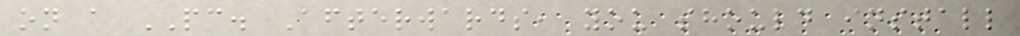on a PC. Afterwards, you should install
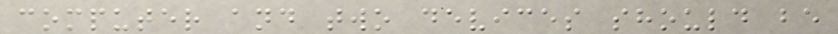computer and two devices should be
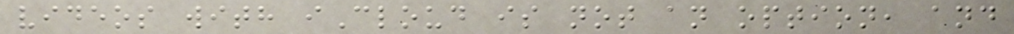videos with iCloud is not an option, and
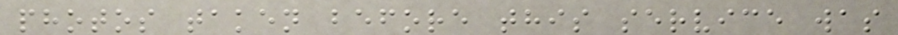photos taken before this service was
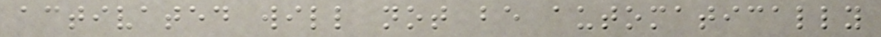activated will not be automatically
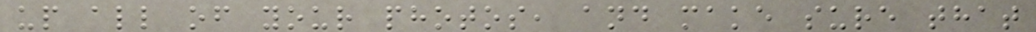up all of your photos, and make sure that
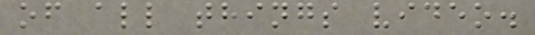of all things video.
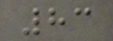83
